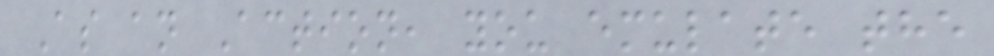As an Action, you emulate the
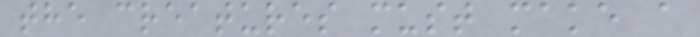the creatures must make a
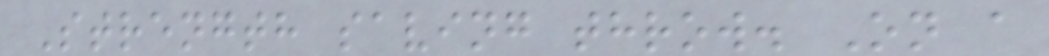Strength saving throw. On a
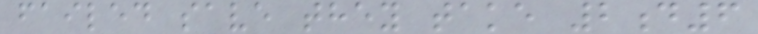failed save they take 2d6
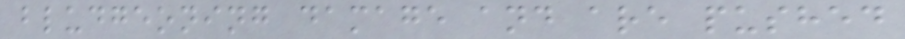bludgeoning damage and are pushed
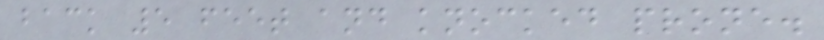back 5 feet and knocked prone.
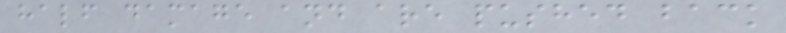half damage and are pushed back
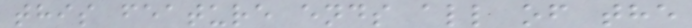this feature ends all of the
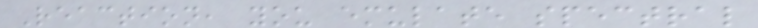Reaction, you emulate spectral
